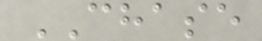CHASE
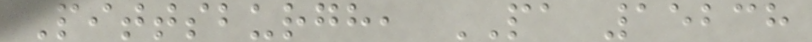Pittsburgh, PA 15238
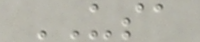USA
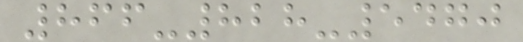866-828-5470
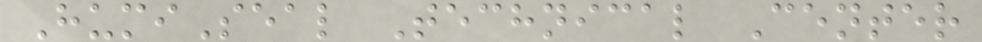HumiSeal Technical Center
